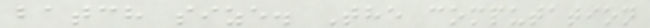batch size. The computation
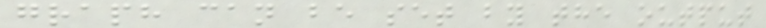graph can be set by the output
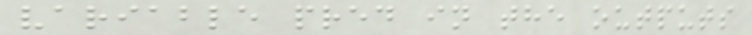variable pred in the outputs
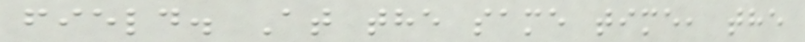field. At the same time, the
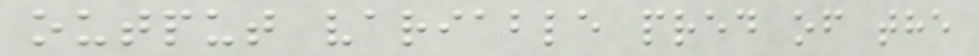output variable pred of the
